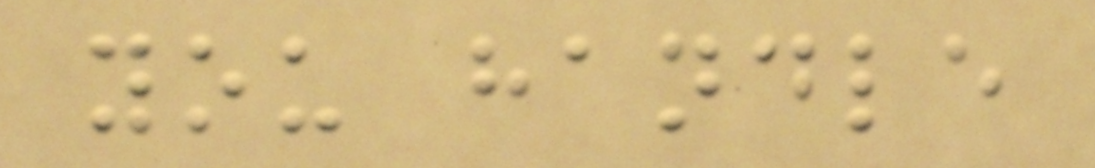you handle
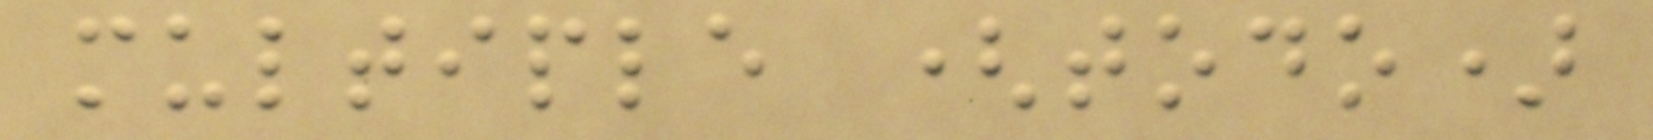multiple (todo)
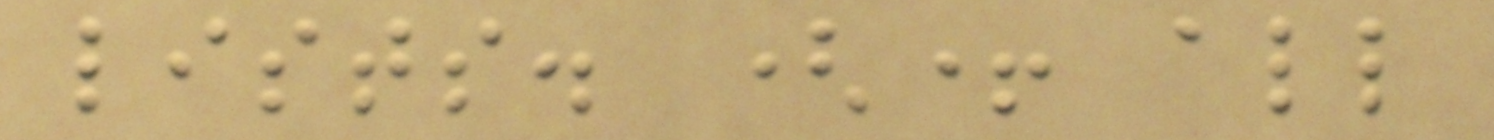lists. (+ all
